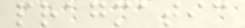pragmatic
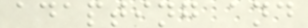adapting and
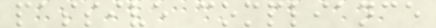passive compliance
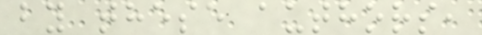by these authors,
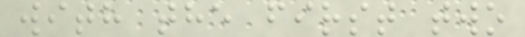with the first two
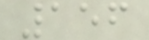156
